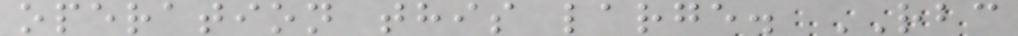operation this large. RBC
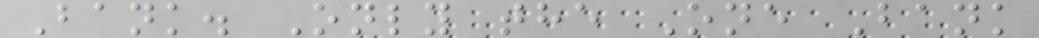Bank. Only the One Bank
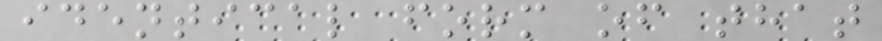identical form of that
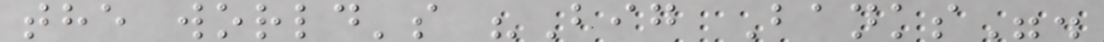the world's "Big Banks".
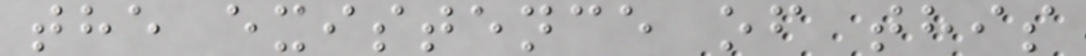the existence of this
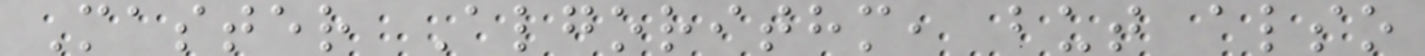Master Algorithm, but also
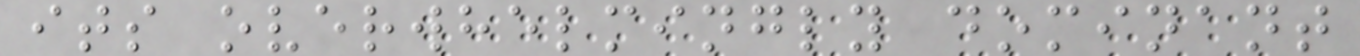its overwhelmingly dominant
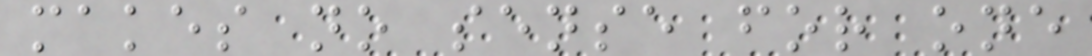makes no sense for one
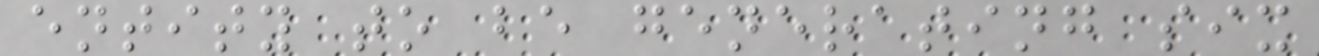entity to be generating six
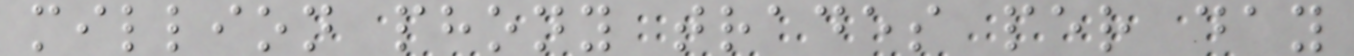million phony trades per day
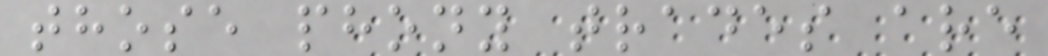those phony trades are
